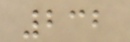232
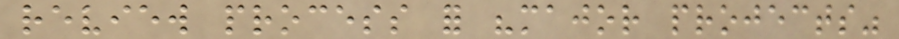review process for "major projects"
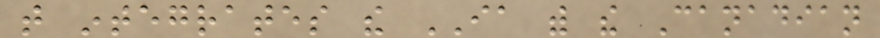that integrates the IA with the Canadian
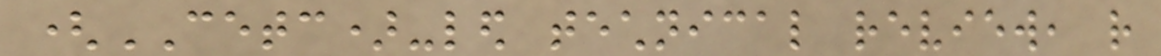(CETC)-led technical review, rather
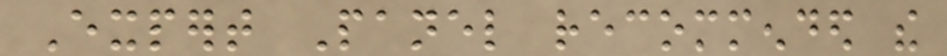Expert Panel recommended the
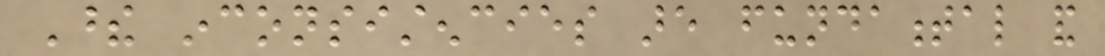These inconsistencies are fundamental and
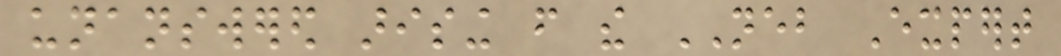unanswered arising from the NEB Expert
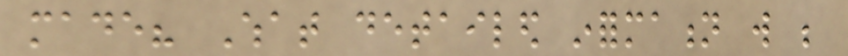made? What detailed information will be
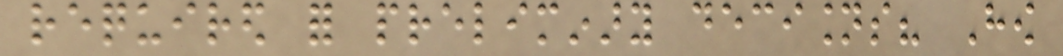required for preliminary decisions? How
